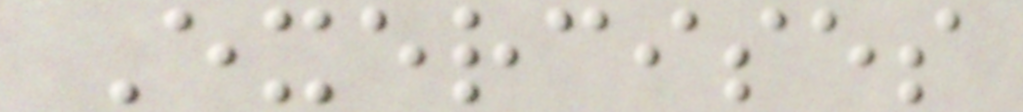Exercises
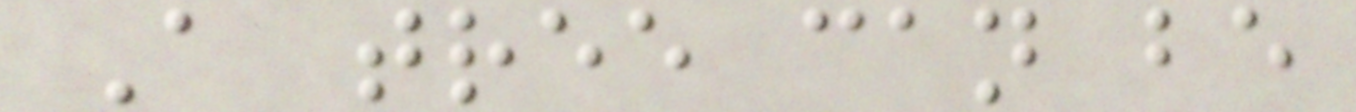A tree can be
